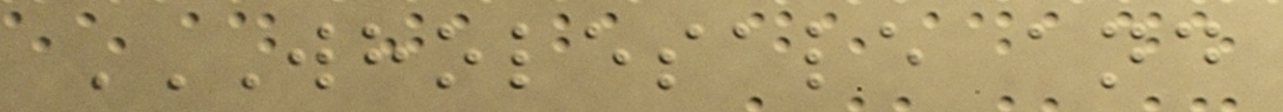WHOLESALE AND
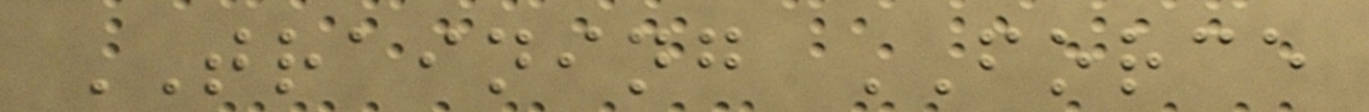TRAINING FORCE
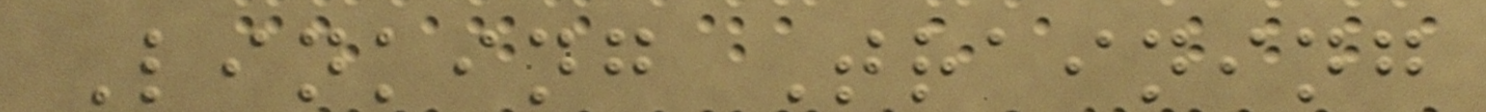Linking Training
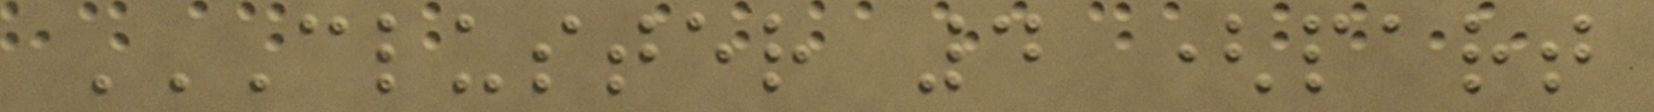CLUSTER 4 (PART
